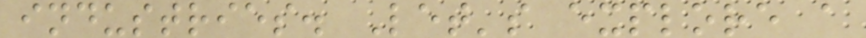industries. Let's explore a
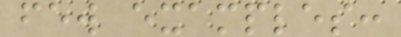few examples:
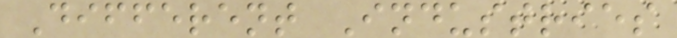Different Industries
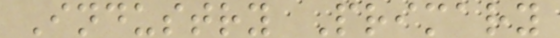Industry Primary
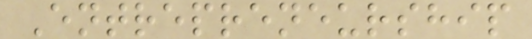Entrepreneurship
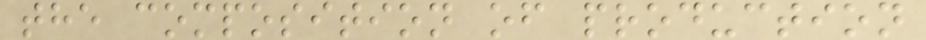the composition of production
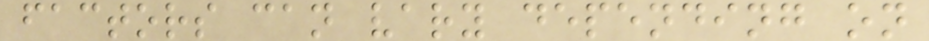factors can vary depending on
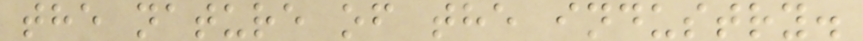the nature of the industry.
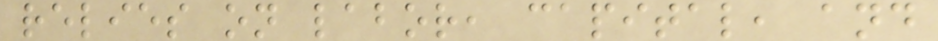relies on labor, capital, and
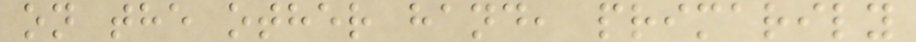on the other hand, primarily
